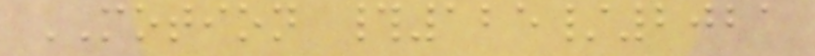MOTION #125/2021
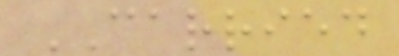CARRIED
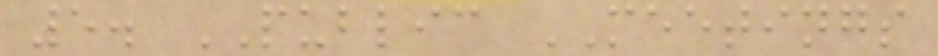5. PUBLIC MEETINGS
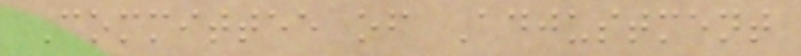Committee of Adjustment
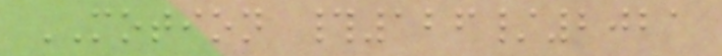MOTION #126/2021
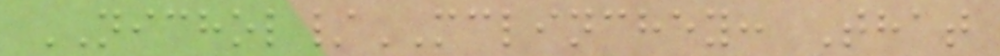NICHOL/MCLINCHEY: That
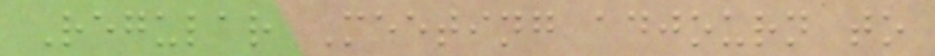Regular Meeting adjourn to
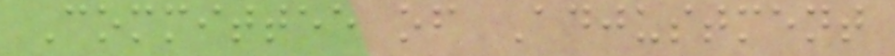Committee of Adjustment
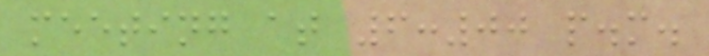meeting at 6:00 p.m.
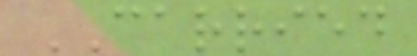CARRIED
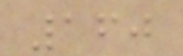160
